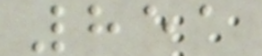851
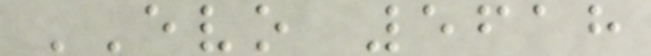EVO 5618
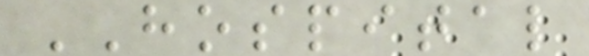HOSPITAL
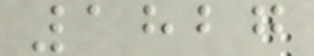1827
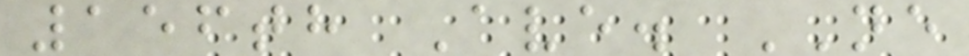156th Ave. NE
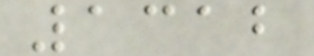1312
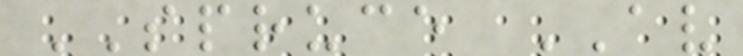SPRUCE AV
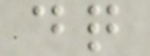dq
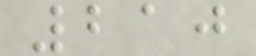210
